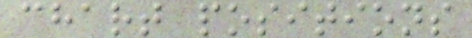chart positions
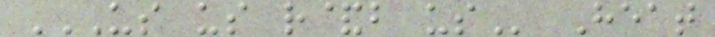US US R&B US Heat
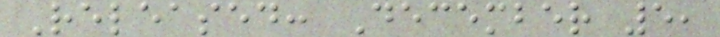Released: December 5,
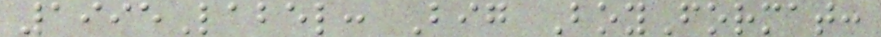1995Label: Big BoyFormat:
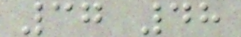37 48
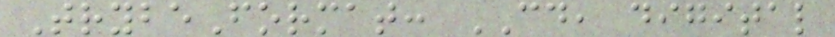TrybeFormat: CD, digital
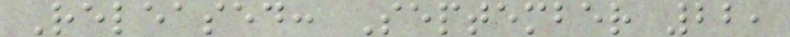Released: September 22,
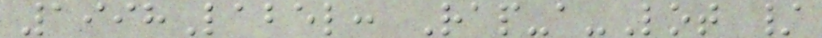1998Label: Rap-a-Lot /
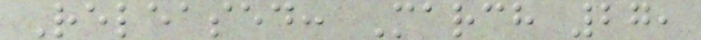Released: March 27,
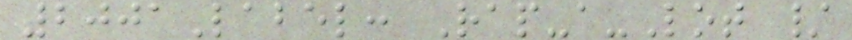2001Label: Rap-a-Lot /
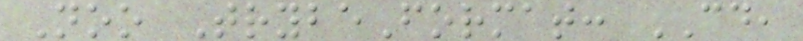Noo TrybeFormat: CD,
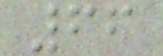66
